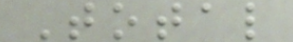Total
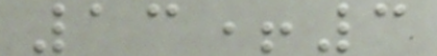13+3
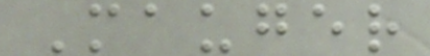Mauger
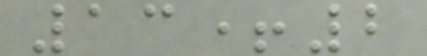13+2
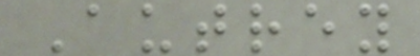Autrey
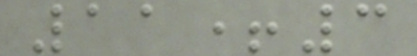11+3
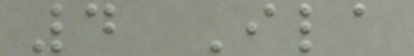4 Ila
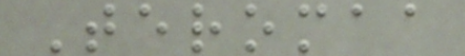Teromaa
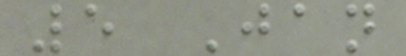5 Jan
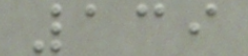139
